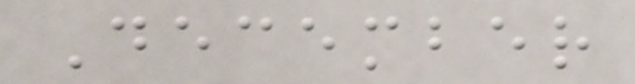December
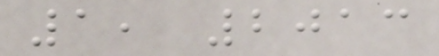1, 2013
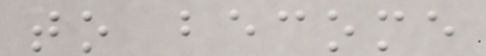to become
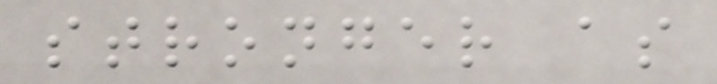stronger as
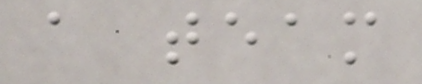a team
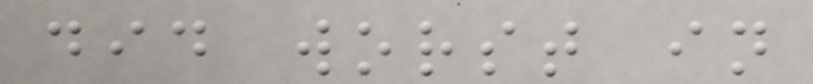did worst in
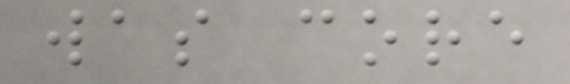was core
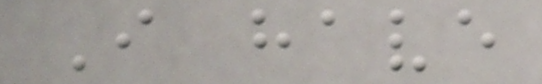I have
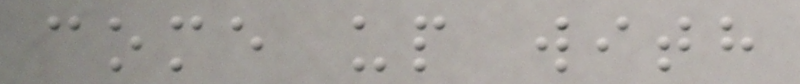come up with
